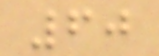60
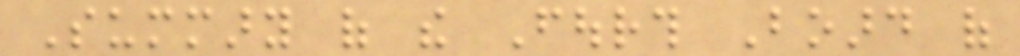Summary of the Fourth Board of
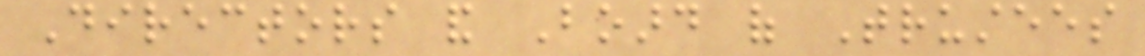Directors and Board of Trustees
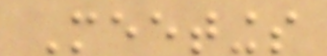Meetings
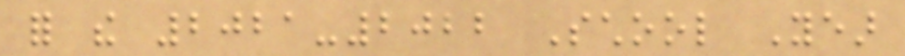for the 2021-2022 School Year
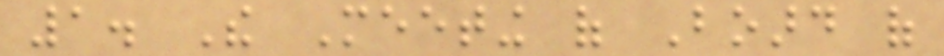1. The Meeting of Board of
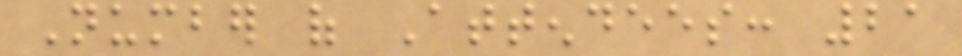Number of Attendees: 21
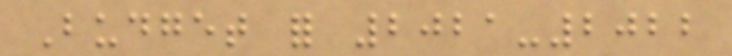Budget for 2021-2022
